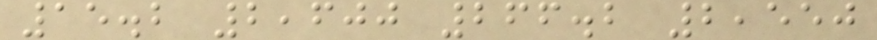15.2 2,600 266.2 2,550
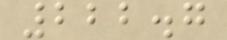222.7
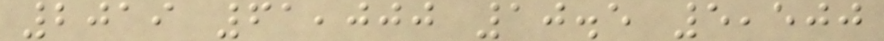2019 61,000 10.5 5,500
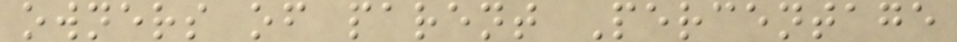owners of parent Percentage
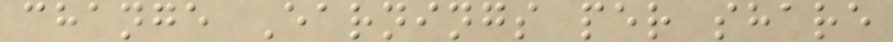change Earnings per share
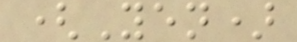(Yen)
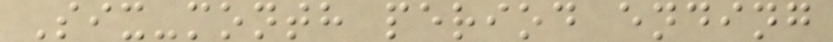Six-month period ending
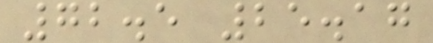72.5 25.17
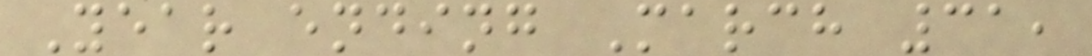Year ending March 31,
